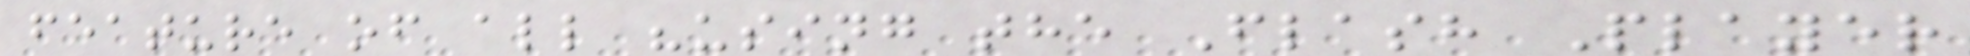feature of all "using the Flash Player
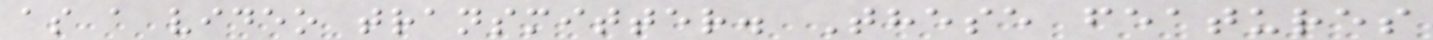as a video transmitter. These features
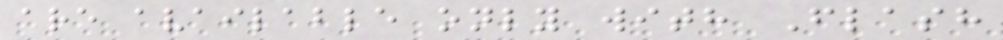are available only with Flash
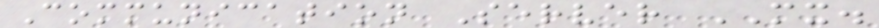Communication Server MX.
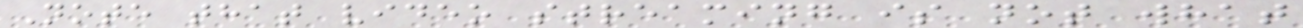Note that video streaming is not what
